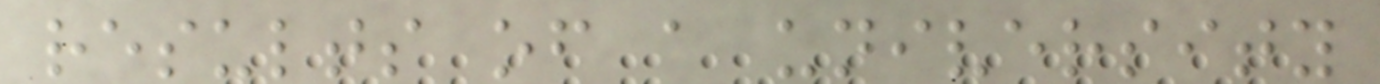results of a university
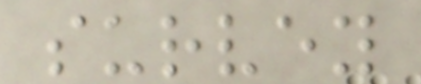survey
